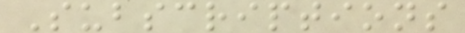Subscriptions
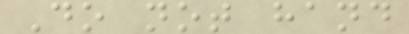Do not hand
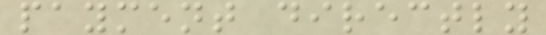payment directly
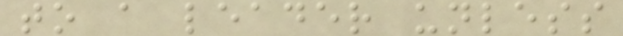to a leader unless
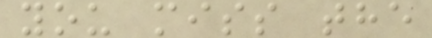you miss the
